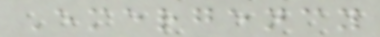Emergency
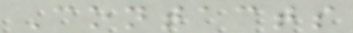Contacts
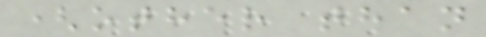(other than
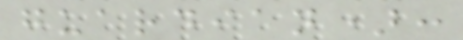guardian):
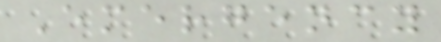Emergency
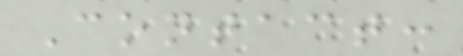Contact:
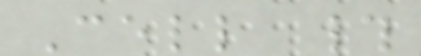Cell #
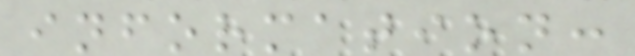information:
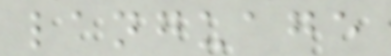language
